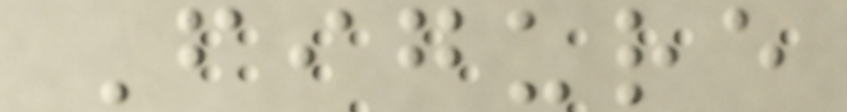Figure
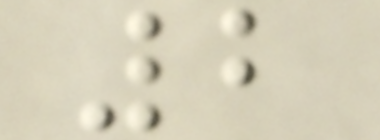2
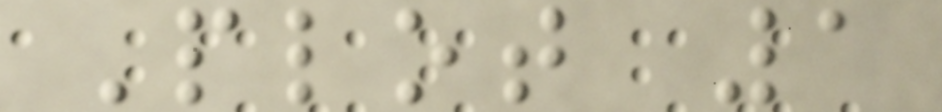Plot 1
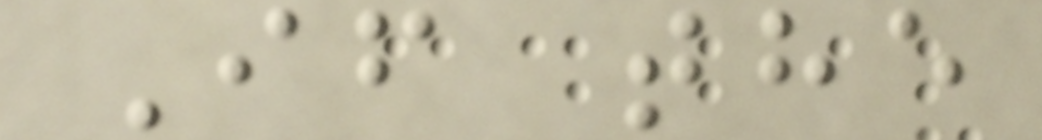If the
